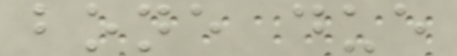bone due
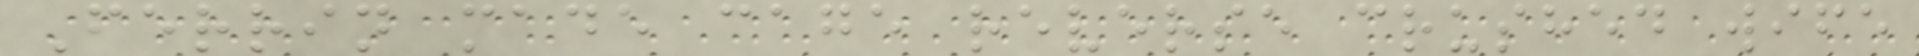Ferrin made cage reverse crushed wife
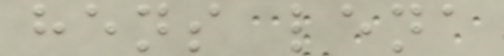hens lena
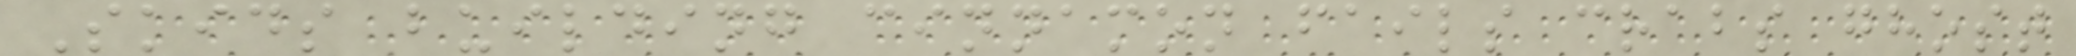Skids building cinnamon fails crabs ghost
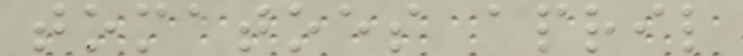tomatoes april
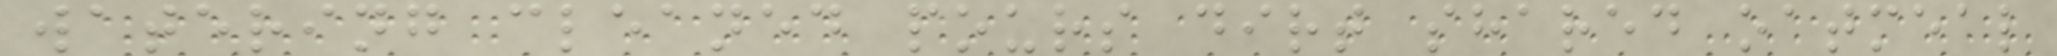watering cleaned pours dirt shared oatmeal
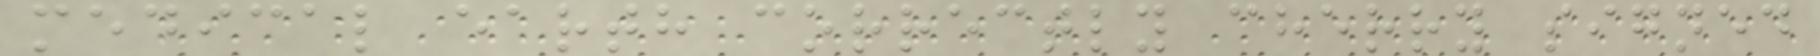medical earth correctly cherry signed
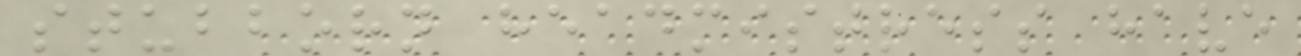stubborn headmistress have
